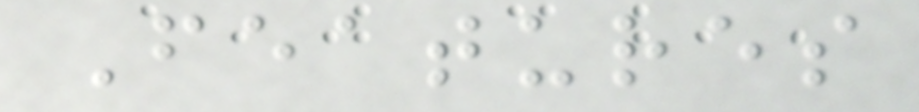Features
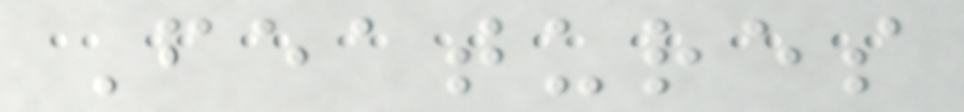Features
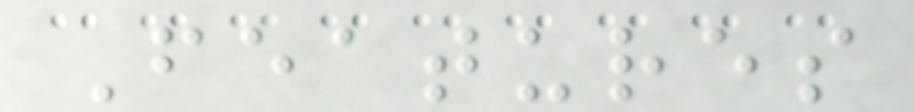Features
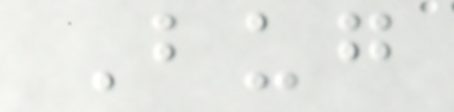Bug
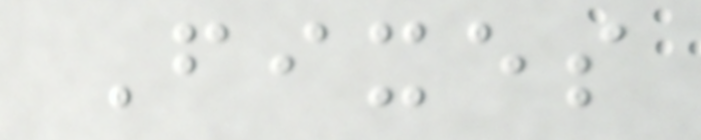Fixes
